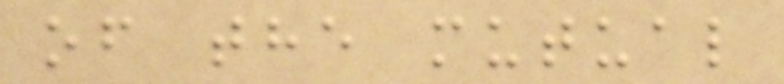of the mutual
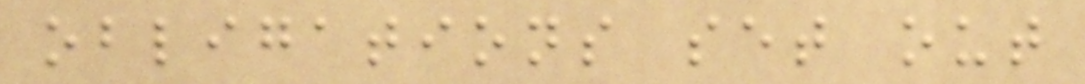obligations set out
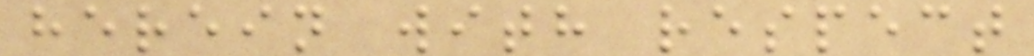herein with respect
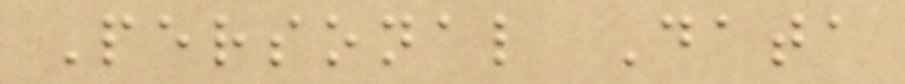Personal Data
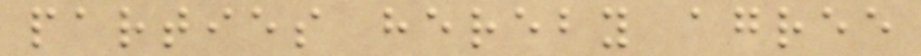parties hereby agree
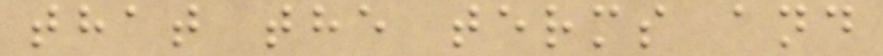that the terms and
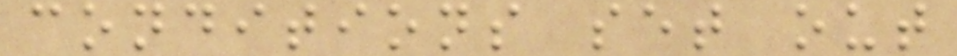conditions set out
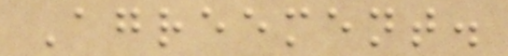Agreement.
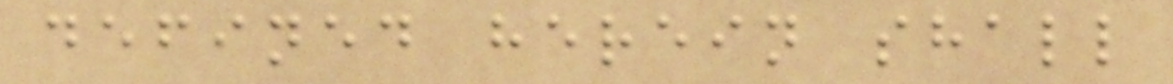defined herein shall
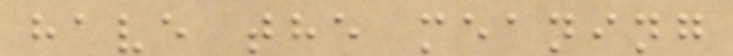have the meaning
